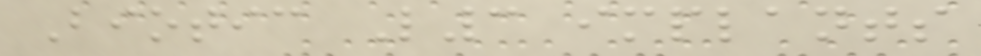Biotic L3 implants
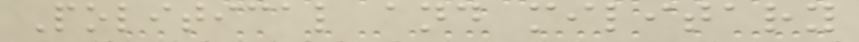Political and military
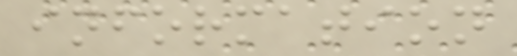information
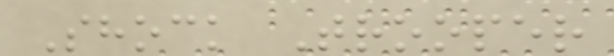Shock Trooper
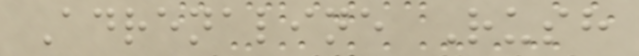Adrenaline Rush
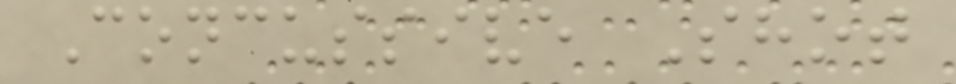Concussive Shot
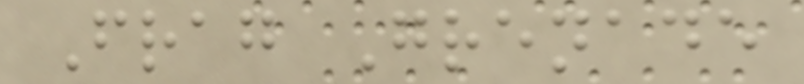Frag Grenade
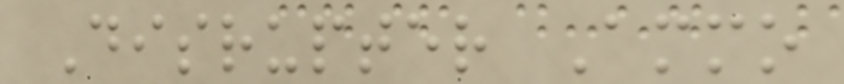Disrupter Ammo
